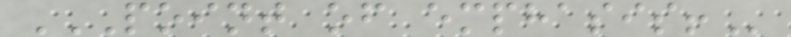POINT OF EMPHASIS!
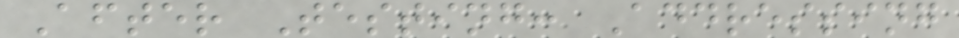After Testing: Addressing
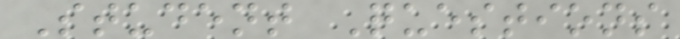Student Questions
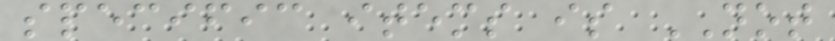specific items is NOT
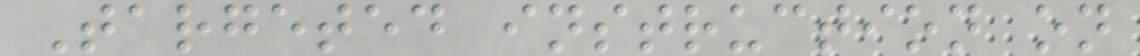Targeted instruction on
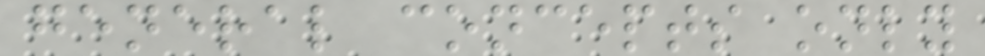general concepts only
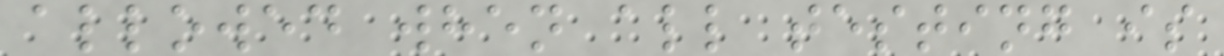allowed when all testing is
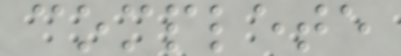complete
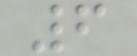6
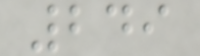249
